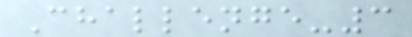Challenge-3
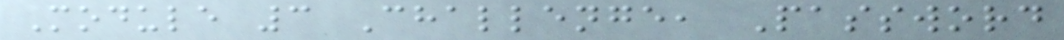Module 3 Challenge, Password
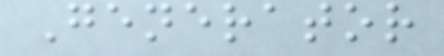Generator
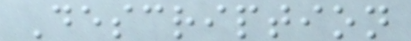Description
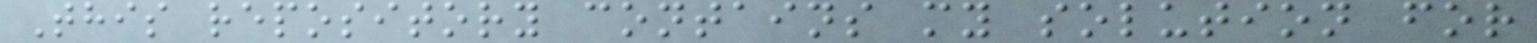This repository contains my solution for
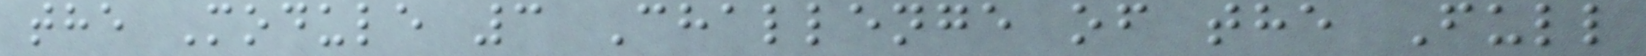the Module 3 Challenge of the Full
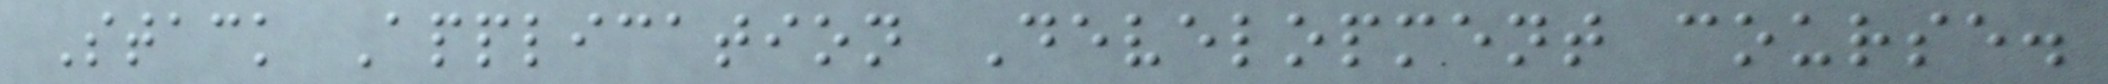Stack Application Development course.
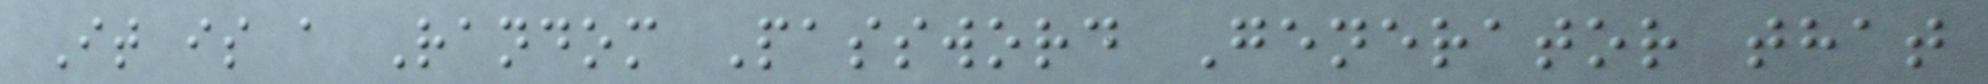It is a Random Password Generator that
